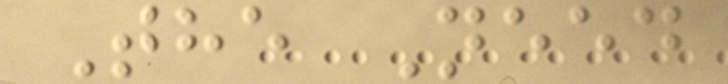The Need
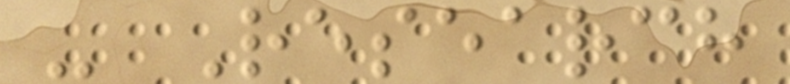- Research
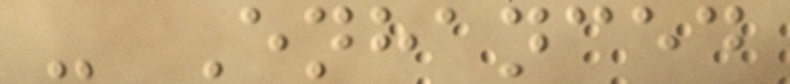- Enhanced
